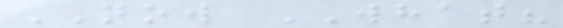NOW WHAT?
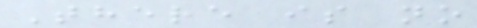There is no
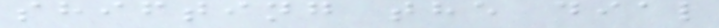shifting the dial
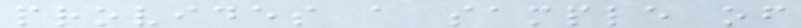provides a sample of
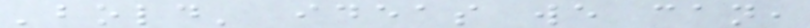'bold' ideas we can,
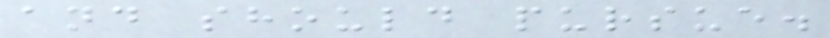and should pursue.
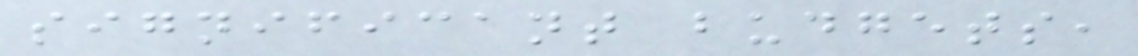significant budgets,
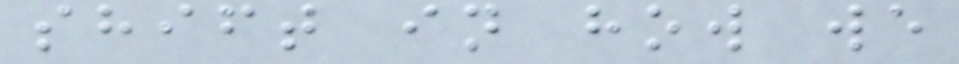shift in how we
